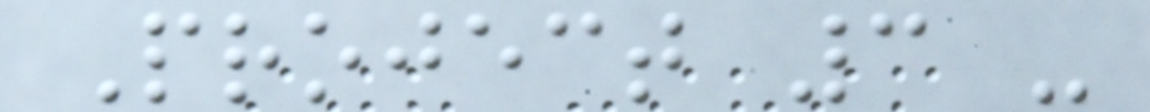Project 3 -
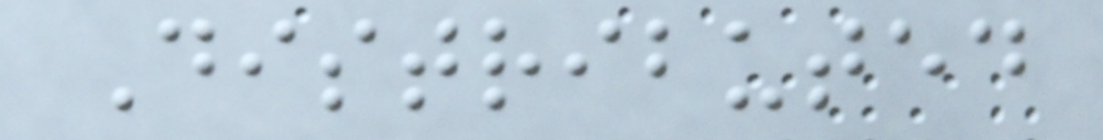Distributed
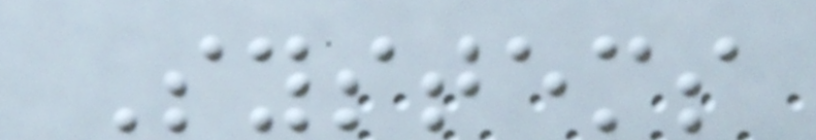Systems
